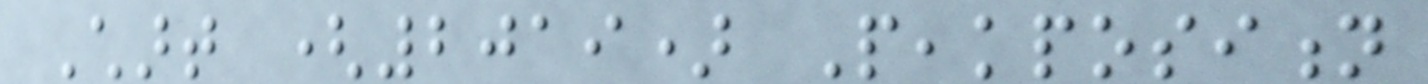Chart (2019) Peakposition
